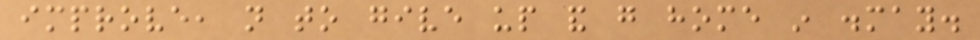improve, not to give up and go home in dismay.
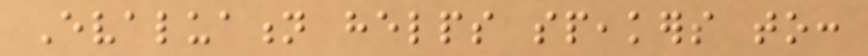Evaluation helps speakers to:
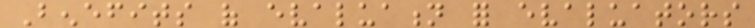Benefits of evaluation for evaluators
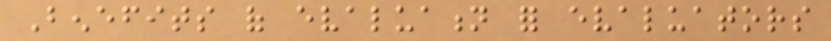Benefits of evaluation for evaluators
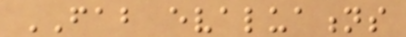FAB evaluations
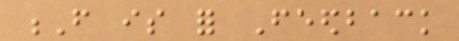F is for Feedback
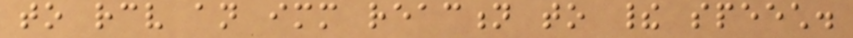to receive an immediate reaction to their speech.
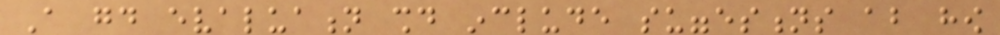A good evaluation should include suggestions about how
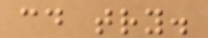could try.
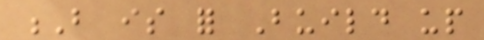B is for Build up
